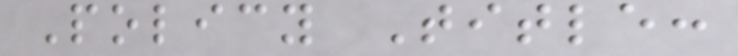Policy Title:
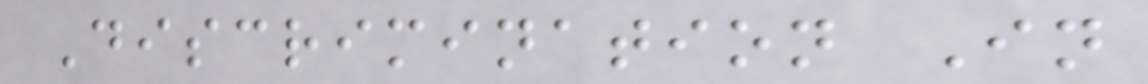Discrimination In
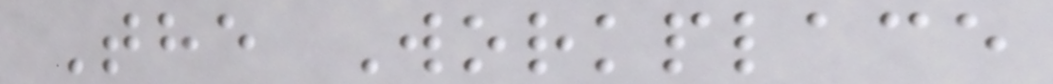The Workplace
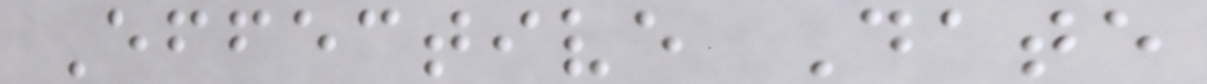Effective Date
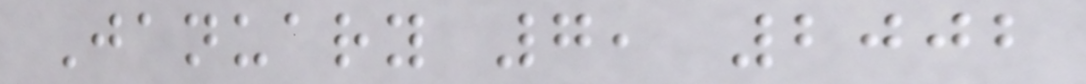January 7, 2002
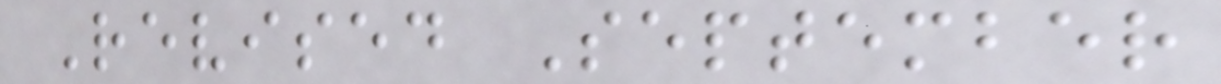Revised September
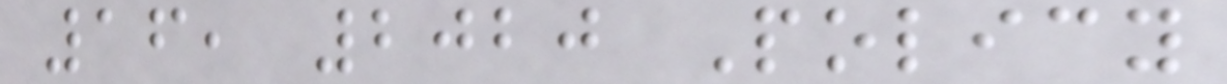16, 2020 Policy
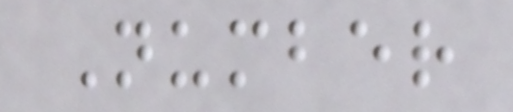Number
